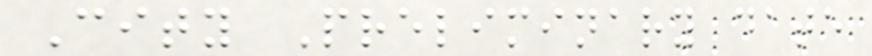City Preliminary date
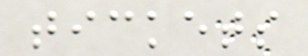tickets
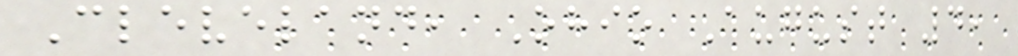Cleveland, Ohio August 4,
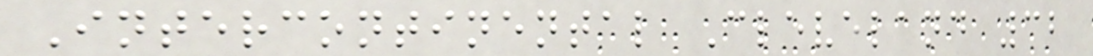Intercontinental Cleveland 32
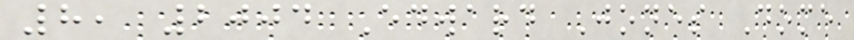8, 2004 Edward Jones Dome
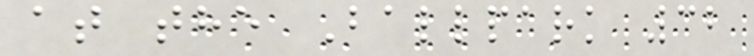at the Ballpark 32
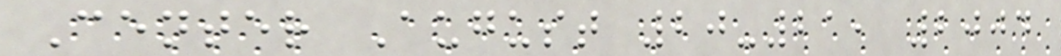Center August 20-21, 2004
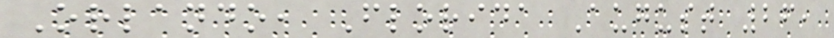Orlando, Florida August 26,
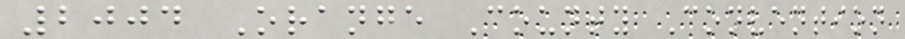2004 Orange County Convention
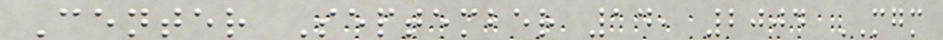Center September 14, 2004 MGM
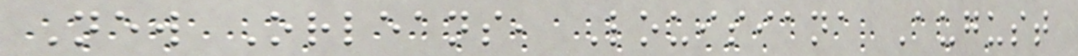New Orleans, Louisiana August
